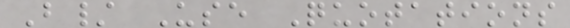B/ Use Quotations
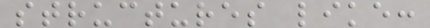structures like:
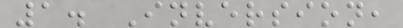1. Inversion,
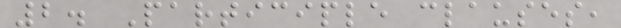2. Participle clauses,
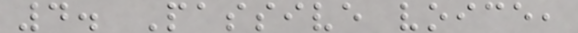4. Passive voice,
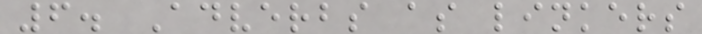6. Adverbs as linkers
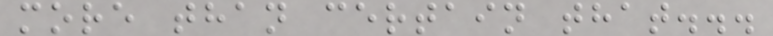more than certain that...
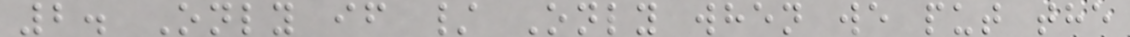2. Only if / Only when we put the
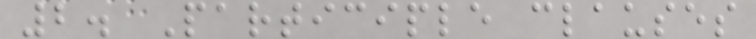2. Participle clauses
